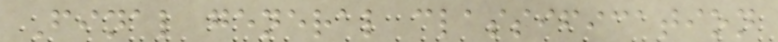Final general classification
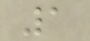1
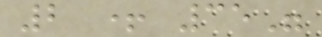2 + 35"
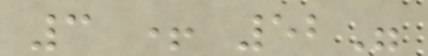3 + 52"
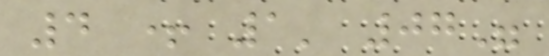4 + 1' 07"
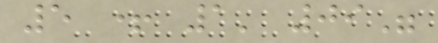5 + 1' 09"
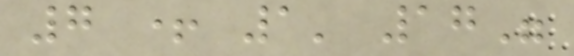7 + 1' 17"
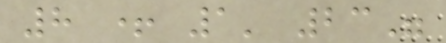8 + 1' 23"
